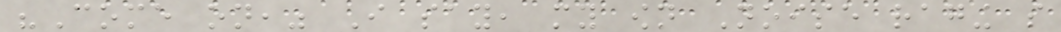"Come on," I say, my own Noise raging so
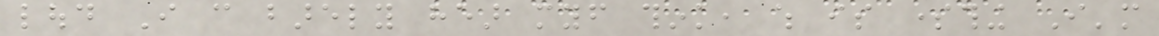loud I can barely hear myself think, which is something I'm
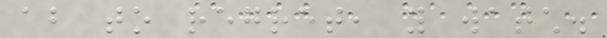about to regret, you watch.
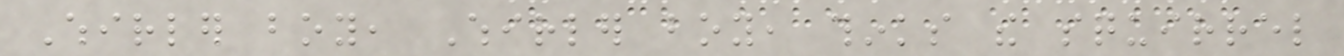Whirler boy, Whirler boy, thinks the squirrel
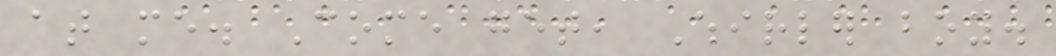at me. Come get, Whirler boy.
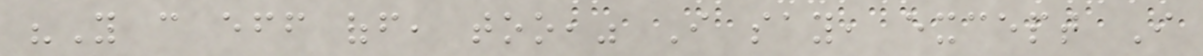"You can eff off, too," I say, except I
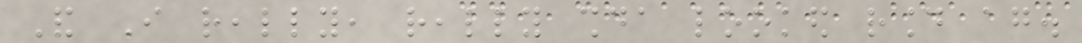And I really, really shoulda looked round again.
